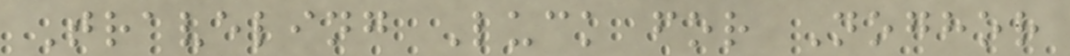Traveling Luck for Noghor
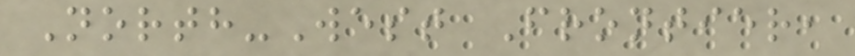North-West Frontier,
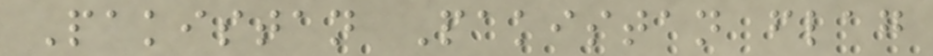Pakistan Pakistan flag
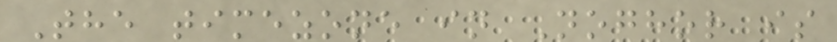The timezone in Noghor is
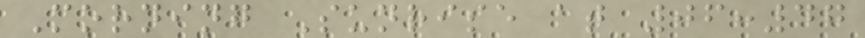Morning Sunrise at 06:47
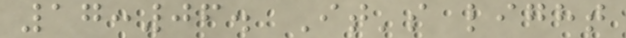17:06. It's light
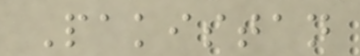Pakistan
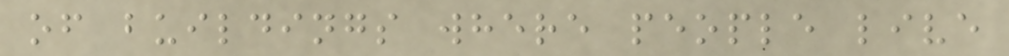of buildings where people live
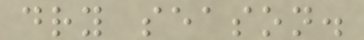dry season.
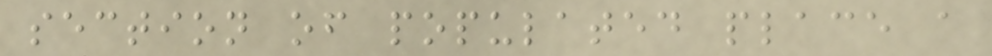section of populated place a
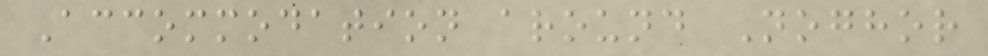Accommodation around Noghor
